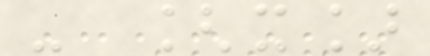- [x]
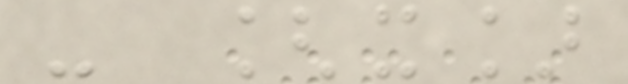- [x]
